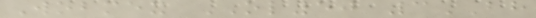Wobmex OL50 3BH
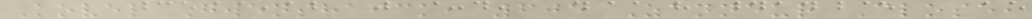Kovel Gwenshaick, 605 Zanneur Close,
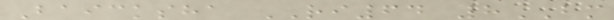Baicksha RI64 8BM
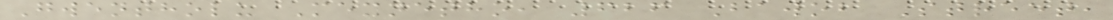Gwentholu Mexnetho, 626 Bawob Street,
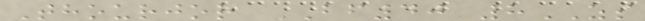Thourjor BF40 8ZS
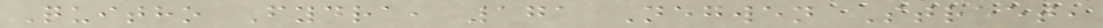Quitho Fydra, 171 Negwen Street,
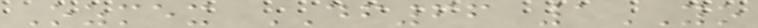Ozmex DF66 1YO
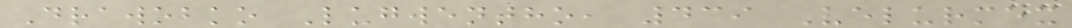Drawobko Lugwentho, 439 Velurmex
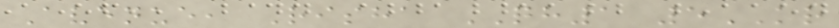Avenue, Risha QH1 5KR
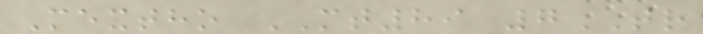Mextho MT89 7TR
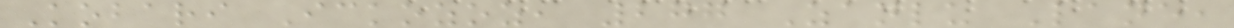Kobari Ickozoz, 277 Zanlu Lane,
